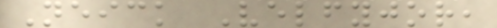Neick Velfyjor,
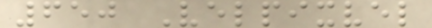650 Velpixvel
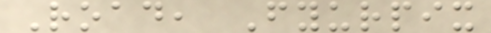Road, Fyurpix
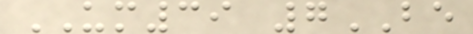UM39 7BE
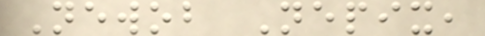Newob Nepix,
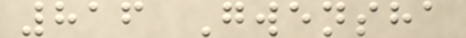816 Gwensha
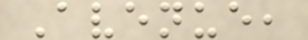Avenue,
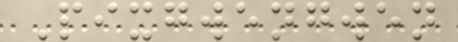Pixgwengwen
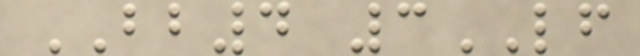BB4 3LF
